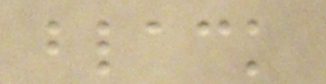black
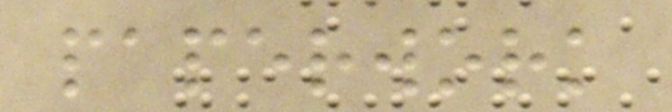paperwork
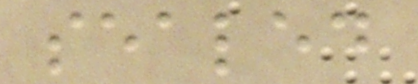sealed
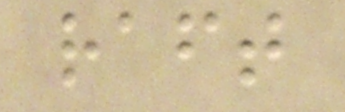raft
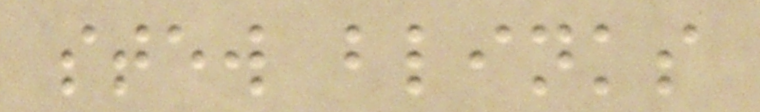stew blinks
